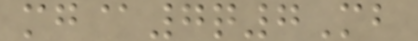mg@7q7Mb
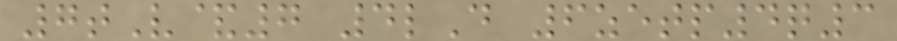7tV&7 4lD 6zetp4q3
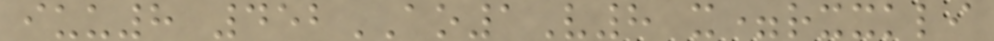iuu8 452AO1V8 x=rxxkli
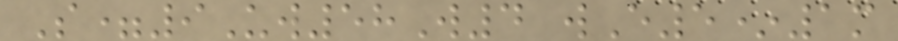S=9Uw58W4 wE5*1m
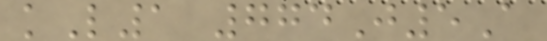kL1 774J5A
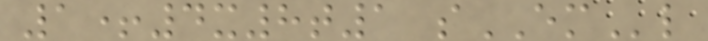1+4x8t1 sEMl
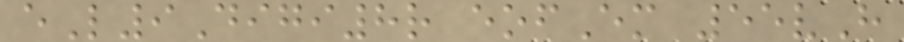eL9Digi8r eofEm 55vH
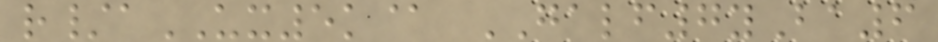r/aUX5k@ GALF7yBa6
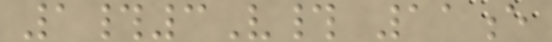1#3V# 11e
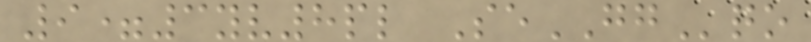9=3yv8pl SeGGqo
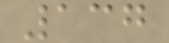137
